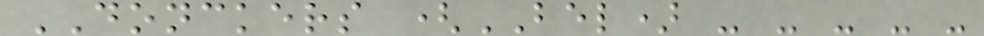DONCKERS (BEL) - - - - -
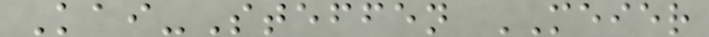Kai-Steffen MEIER
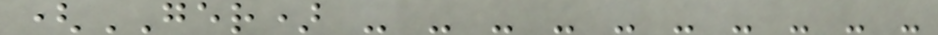(GER) - - - - - - - - - -
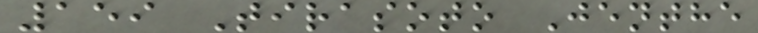159 Tirasoto Jenthe
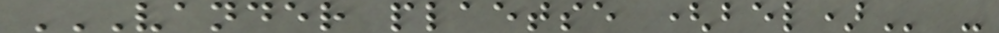VANDER PLAETSE (BEL) -
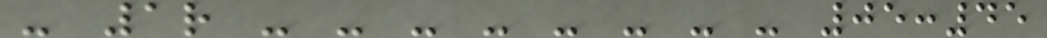- 1r - - - - - - - - 05:45
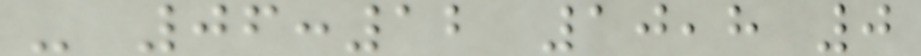- 06:12 10,8 0
